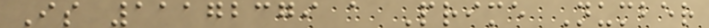Is 11172379 a Prime Number
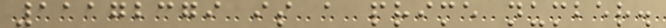11172379 is a prime number.
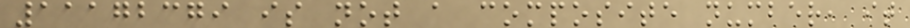11172379 is not a composite number, it
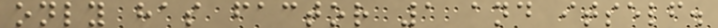only has factor 1 and itself.
